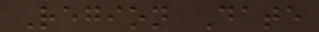Region Date
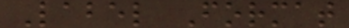Label Format
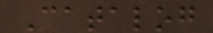Catalog
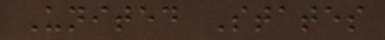United States
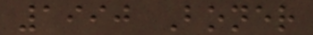1990 Boner
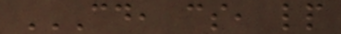CD, CS, LP
